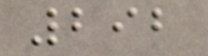292
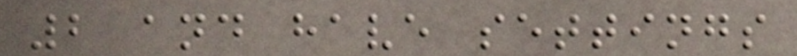2 and have settings
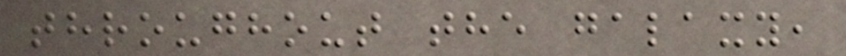throughout the galaxy,
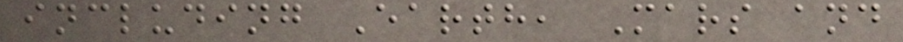including Earth, Mars and
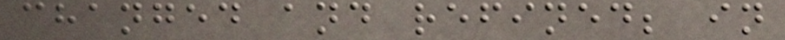changed and refined; in
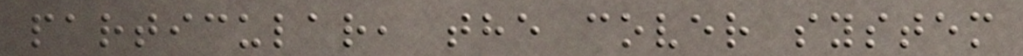particular, the cover system
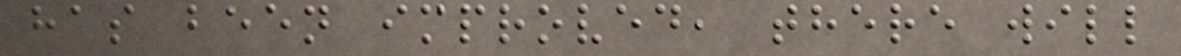has been improved, there will
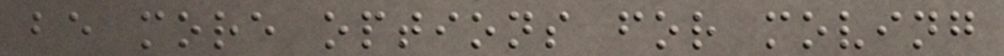be more options for moving
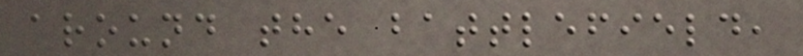around the battlefield,
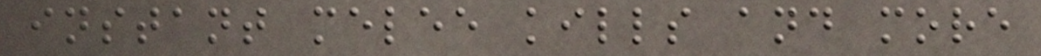instant melee kills and more
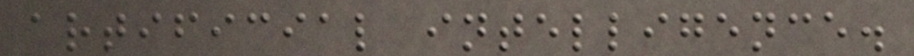artificial intelligence.
